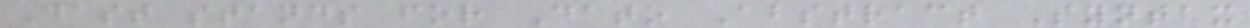Dast stands for Dato Abstract Syntax
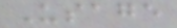Usage
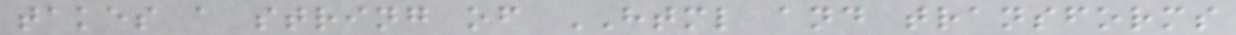takes a string of HTML and transforms
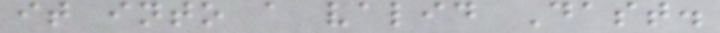it into a valid Dast.
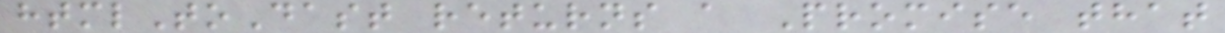htmlToDast returns a Promise that
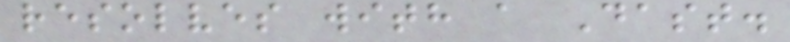resolves with a Dast.
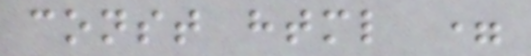const html =
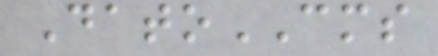DatoCMS
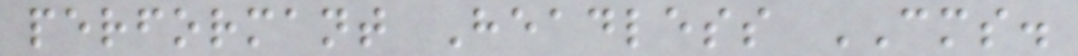performant Headless CMS.
